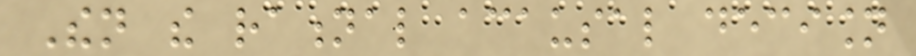Then the rational acausal decision
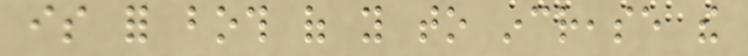is for both of you to increase the
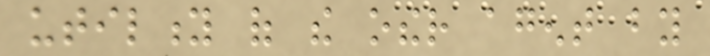utility of the other agent by
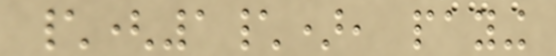\(1\), paying
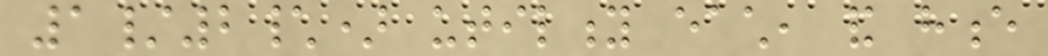1/2\) utility each, and hence
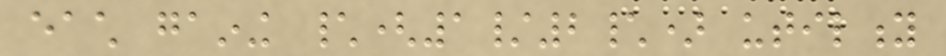each gaining \(1/2\) utility
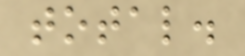total.
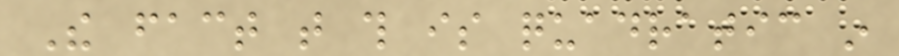The fact that this is quadratic in
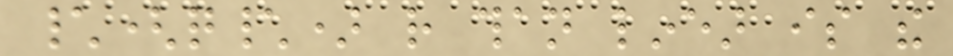\(q\) rather than linear is the
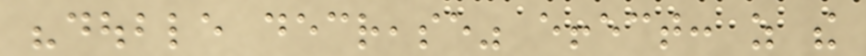"double decrease" effect: as the
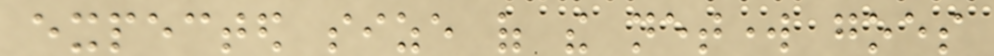expected size of the network goes
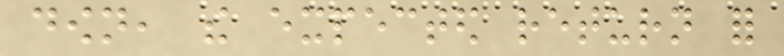down, the expected return for
